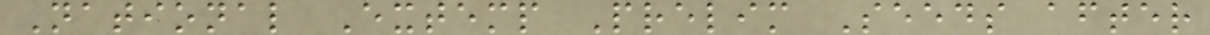National Extemp Prelim Seeds after
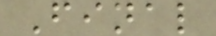Final
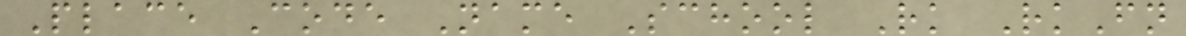Place Code Name School Rk RkFn
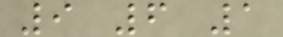9 6 1
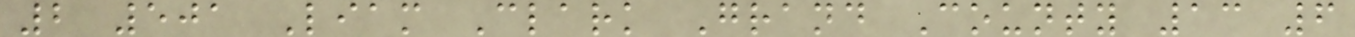2 501 Liam Clark Grand County 13 6
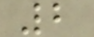2
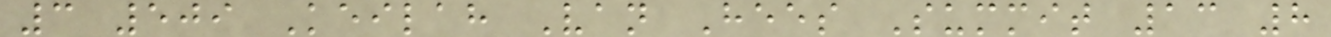3 509 Keilah Van Hees Summit 13 8
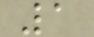1
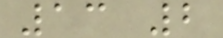13 2
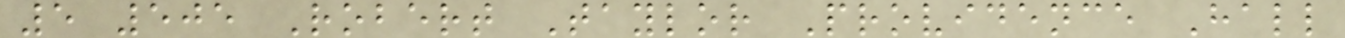5 505 Robert Taylor Providence Hall
